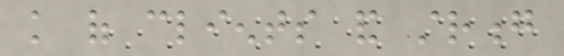knowledge of clients and strong
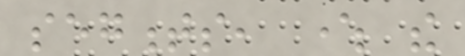segments, where the
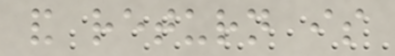and return is
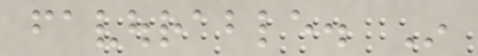favourable. In
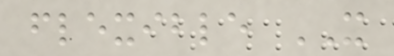flexible IT
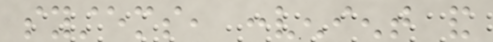systems, convenient and
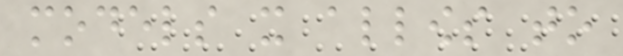models it allows to
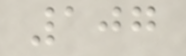107
